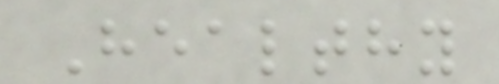Healthy
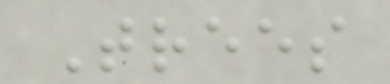Trees
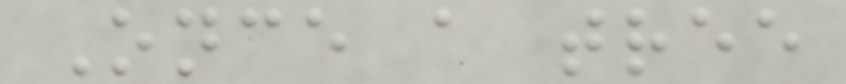Once a tree
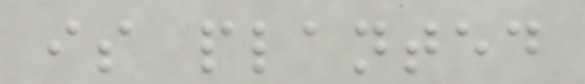is planted
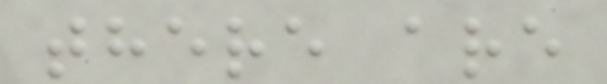there are
